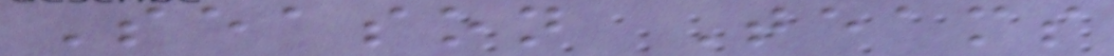Season Teams
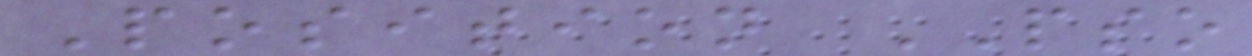Position PSO
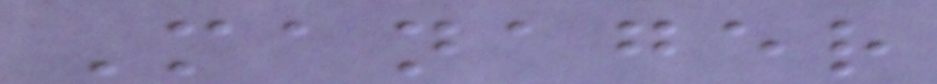Manager
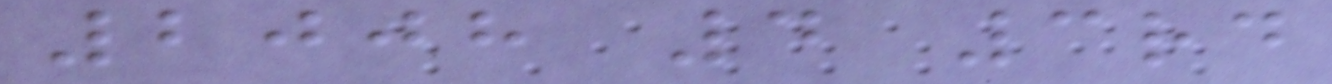2008 4 3rd
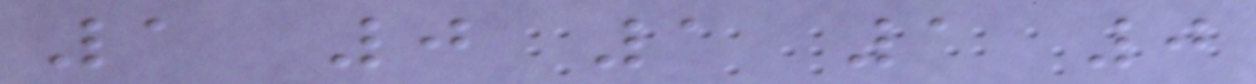1 0 1 1 0
